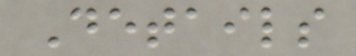Details
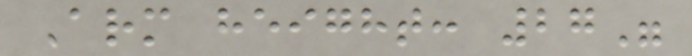Arm height: 27"
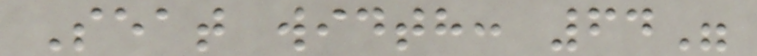Seat width: 64"
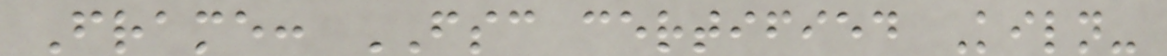Frame: FSC certified Kiln-
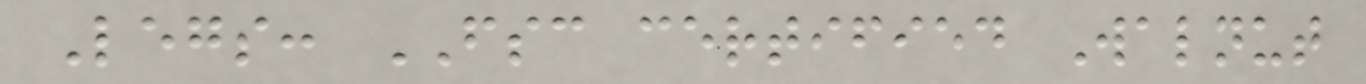Legs: FSC certified Walnut
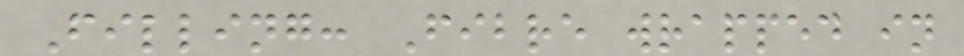Filling: Fibre wrapped in
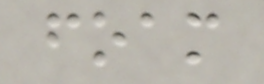foam
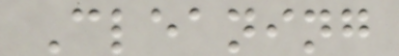Cleaning
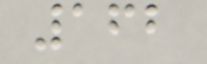162
